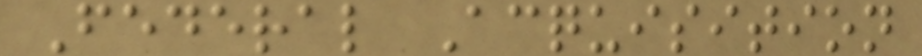Federal Acquisition
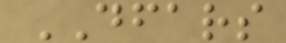DFARS
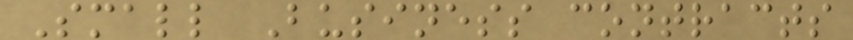Small Business contracts
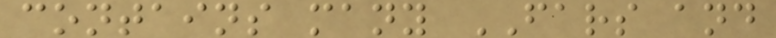contains many FARS and
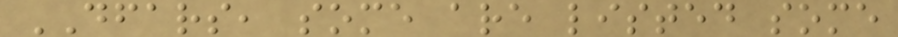DFARS, some are listed some
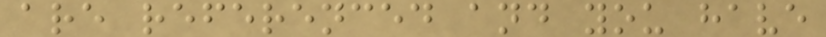are referenced and you have
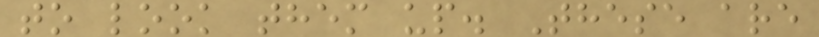to look them up. These are
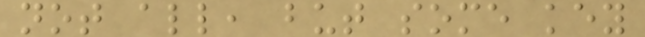not all, but some key
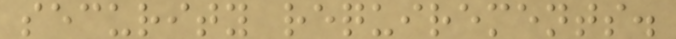security requirements.
